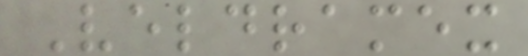Veldramex
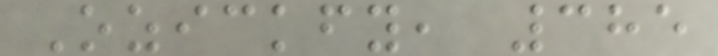Ozickfy, 385
